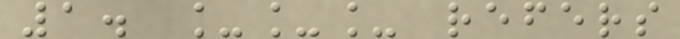1. ___ refers
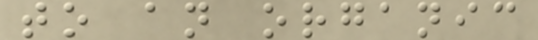to an organic
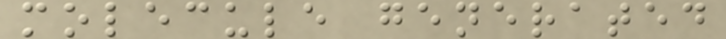molecule generated
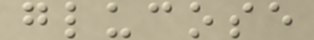glucose
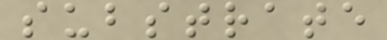substrate
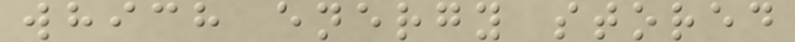which energy stored
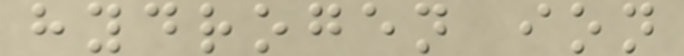hydrogen ion
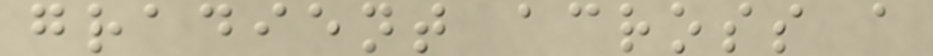gradient across a
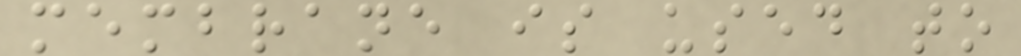membrane is used to
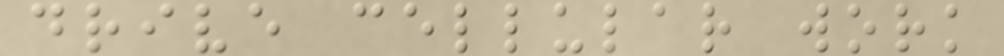drive cellular work
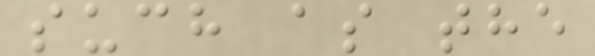such as the
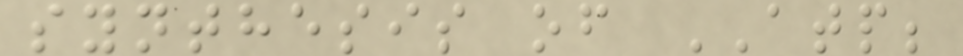synthesis of ATP;
